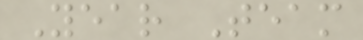Year Team
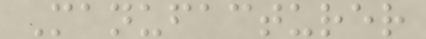Manufacturer
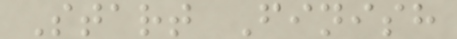Start Finish
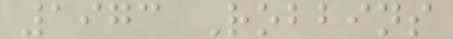1973 Robbins
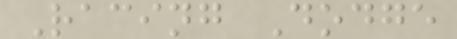Racing Dodge
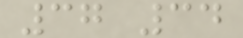37 34
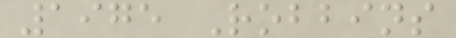1975 Robbins
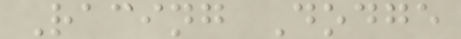Racing Dodge
